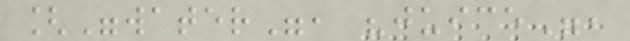["water", "juice",
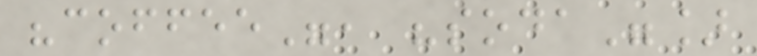"coffee", "soda"]
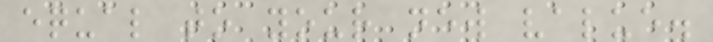equal to your new value.
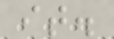it.
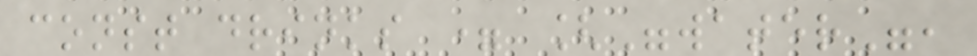const drinks = ["water",
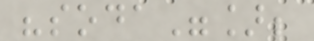"soda"];
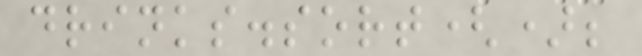drinks.sort();
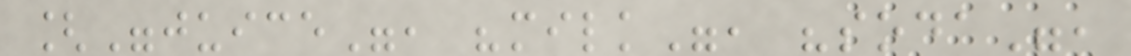["juice", "milk", "soda",
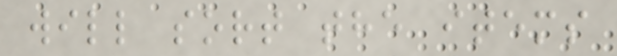will sort the items
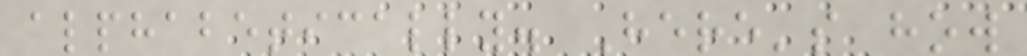alphabetically. Here's how
